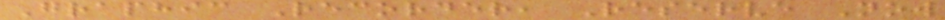Graphic Recorder, Reserve Now
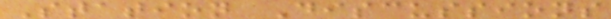Station Discussions
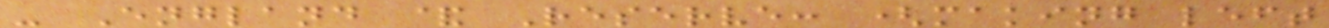- England & Reserve: (making left
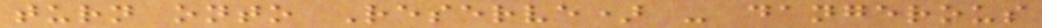turn onto Reserve) - dangerous
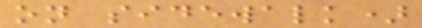on sidewalk)
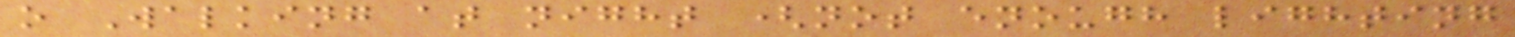o Walking at night (not enough lighting
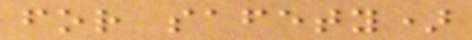for safety)
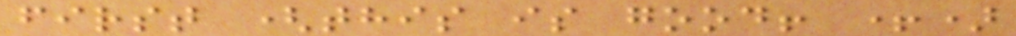first (this is good! +)
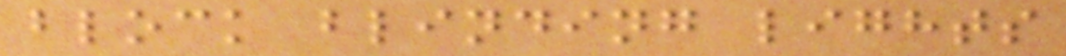block blinding lights
